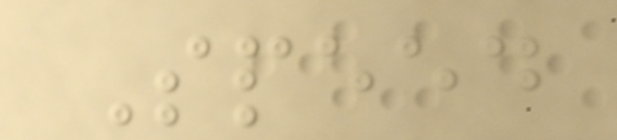Speed
